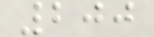200
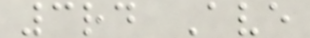3rd Ave
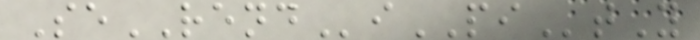SeRENDiPItY
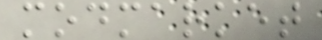modmarket
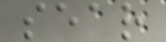sear
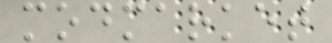modmarket
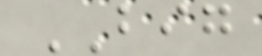BIG
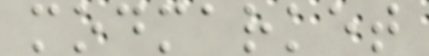modmarket
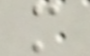m
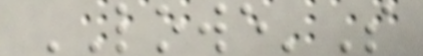LOWE'S
